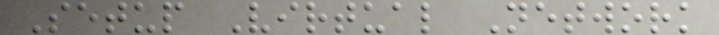Setup Virtual Network
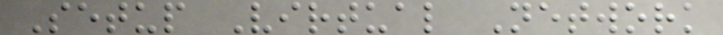Setup Virtual Network
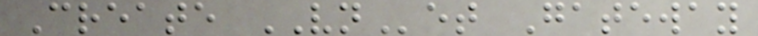Create VNet Gateway
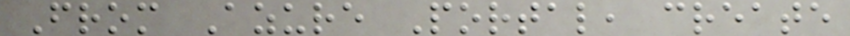From Azure Portal, create
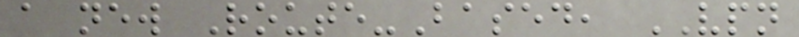a new Route-Based, VPN
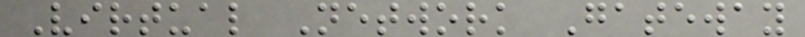Virtual Network Gateway
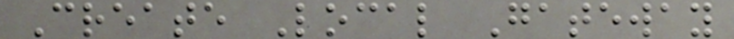Create Local Gateway
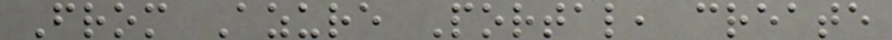From Azure Portal, create
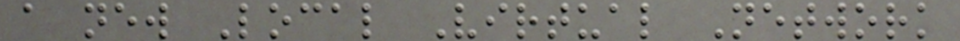a new Local Virtual Network
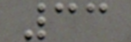33
